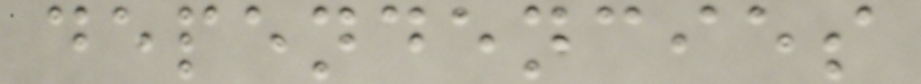dependencies
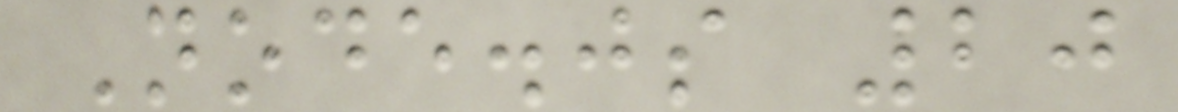Node.js 20
